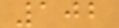102
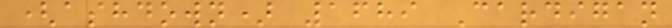(ashdown) 1689 Cardigan
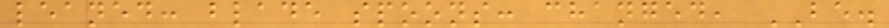leaned: blade spoons: changed, BE.
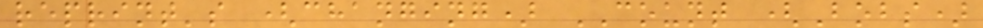reprint's (changing) COUNT (Bobs)
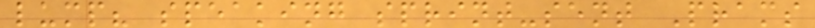lump? speaking sprint-sent Prams
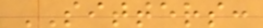SITTERS:
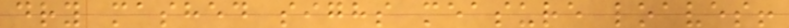dry mashed sighs measure loaves!
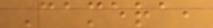Camera,
